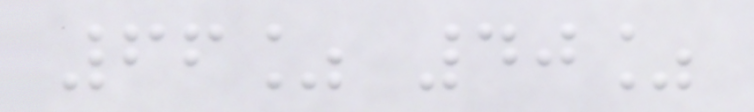66% 40%
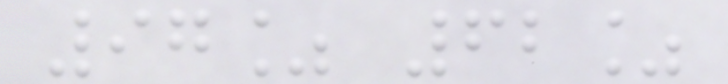97% 62%
